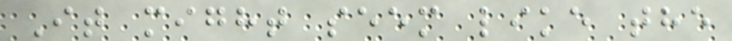It might seem like the
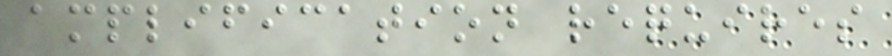amplification requires
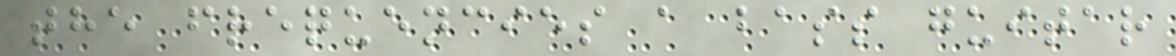the frequencies a bass guitar
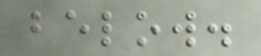below.
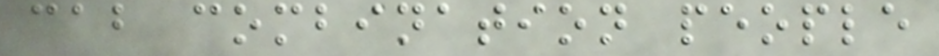cab combination people
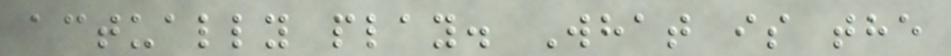actually play. What is the
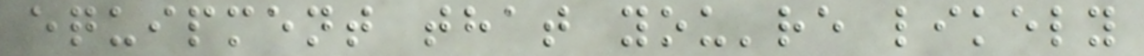equipment that you're likely
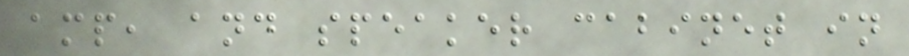amp, and speaker cabinet in
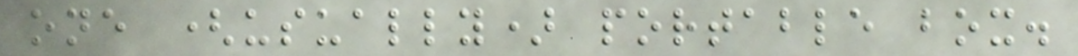one (usually) portable box.
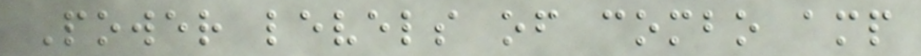Power levels of combo amp
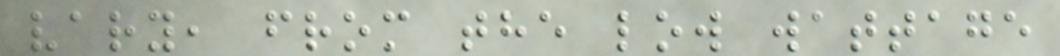vary, from the low wattage
